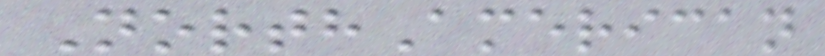NorthAmerican
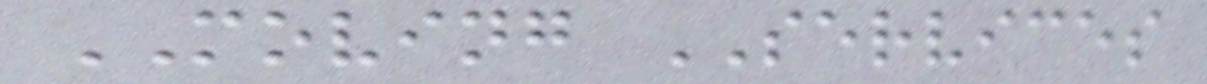MOVING SERVICES
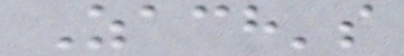Zach's
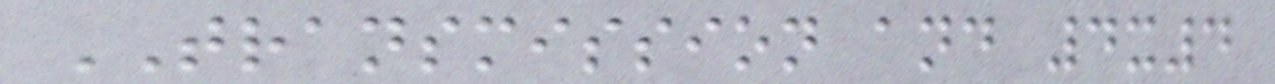TRANSMISSION and 4x4
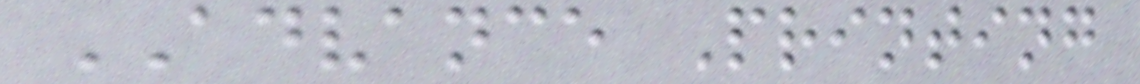ADVANCE Printing
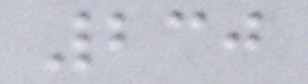230
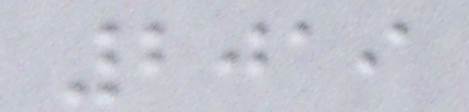2019
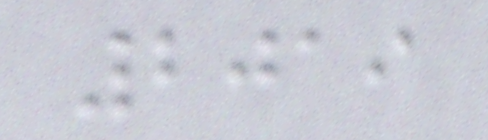2019
